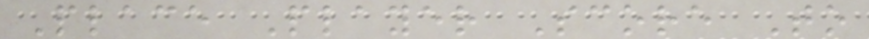Place Player Score To
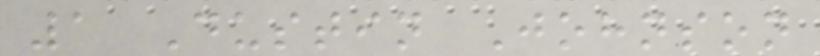1 Dustin Johnson
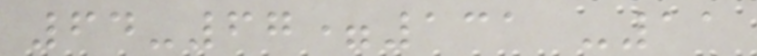64-67=131 -11
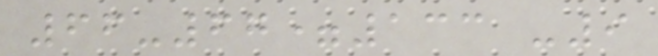66-67=133 -9
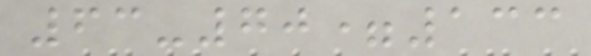63-70=133
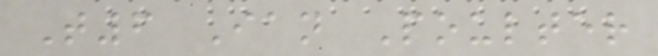T6 Ian Poulter
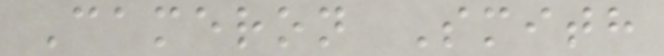Cameron Smith
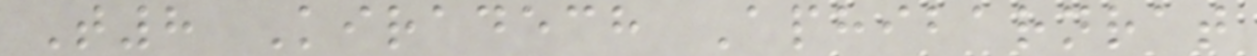T8 Kiradech Aphibarnrat
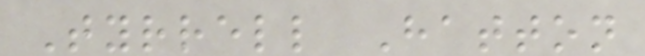Tyrrell Hatton
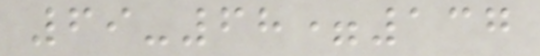69-68=137
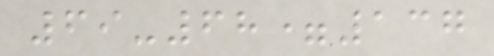69-68=137
